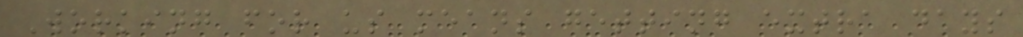Working for us means getting extra days
